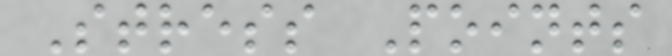Stress Points
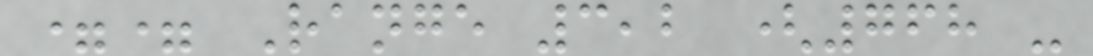== Range 3,2 (768 -
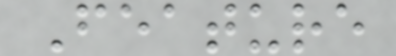Feature
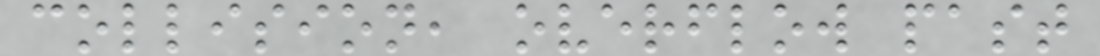collision, overflow past
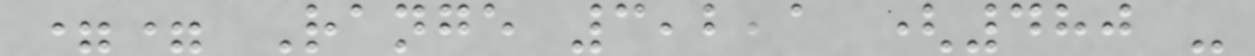== Range 3,2,1 (480 -
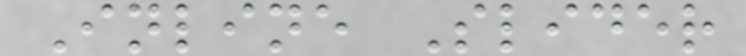Inline Slider
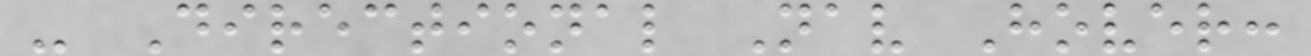- Directional Nav Hover:
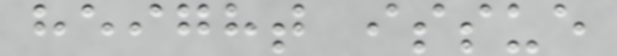height issue
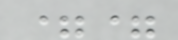==
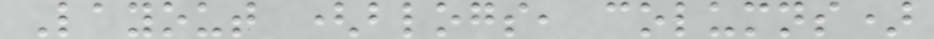Layout (blogs, columns)
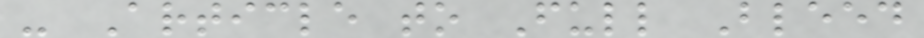- Article to Full Bleed
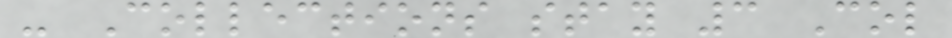- Collections stay 3 Col
